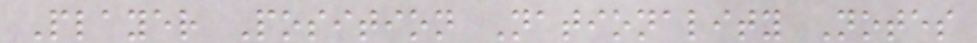Player Position Nationality Notes
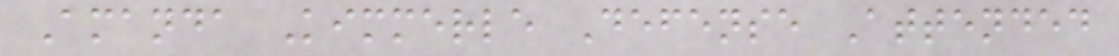Amanda Kimmerle Defense Attended
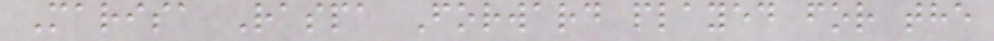Marisa Raspa Forward played for the
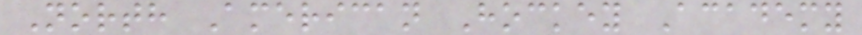North American Hockey Academy
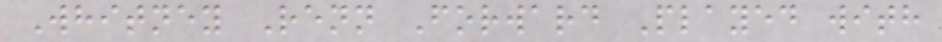Whitney Renn Forward Played with
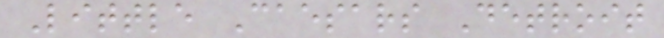Little Caesars Detroit
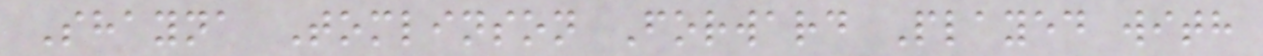Shayna Tomlinson Forward Played with
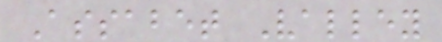Assabet Valley
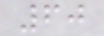60
